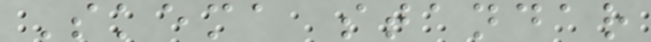Skema standar
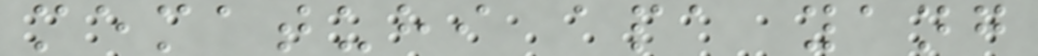mematuhi apa yang
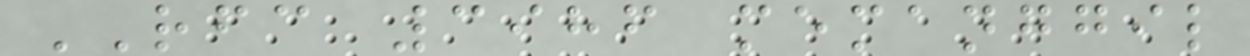RFC 3986 memanggil
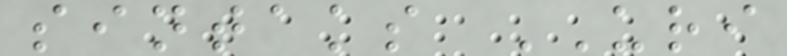sintaks URI
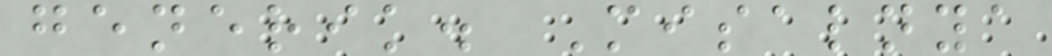generik. Misalnya
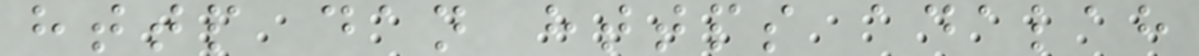http dan https adalah
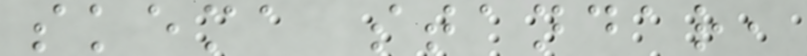skema standar,
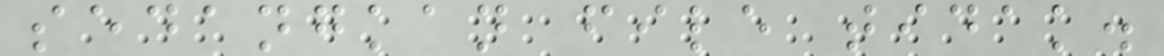sedangkan file tidak.
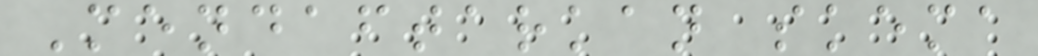Mendaftarkan skema
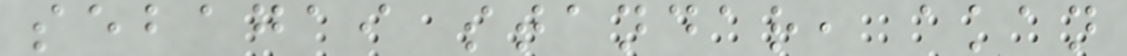sebagai standar, akan
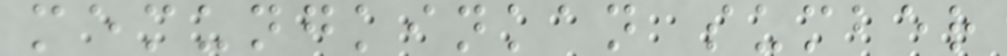memungkinkan sumber
